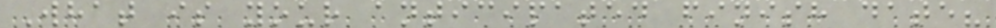What is your anticipated finish date?
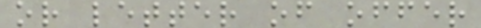or letter of offer
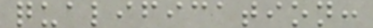qualification:
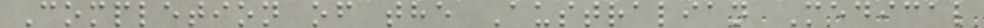Completion of the Australian Medical
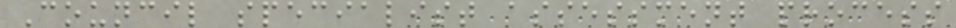Council specialist assessment process
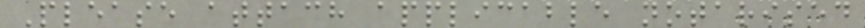Please attach applicable notarised
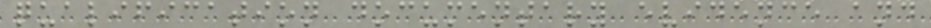qualification documentary evidence and
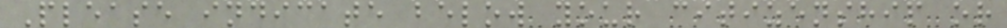Please indicate below your citizenship or
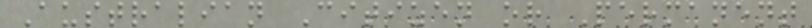Australian Citizen or Permanent
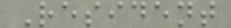Resident
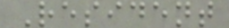Resident
